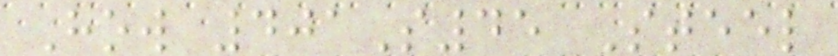How 401S45 Steel
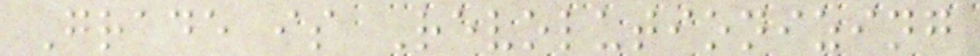Grade is Revolutionizing
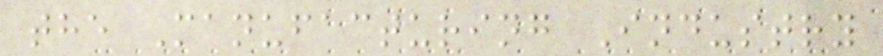the Manufacturing Industry
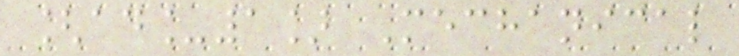[ad_1] Mechanical
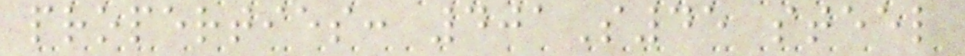properties: 401S45 steel
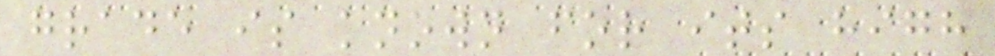grade is known for its high
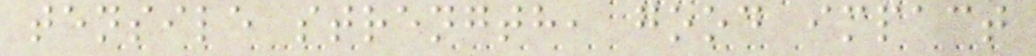tensile strength, good impact
